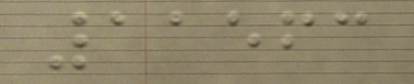11563
